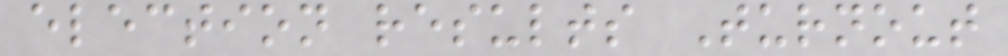election results Turnout
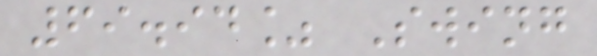69.94% Swing
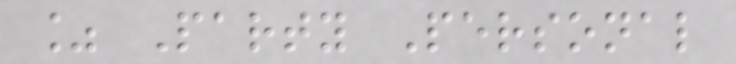% Party Personal
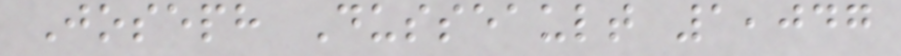Joseph Dusseault 1,047
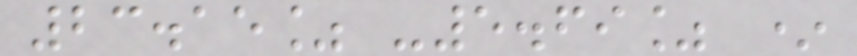23.15% -5.69% *
